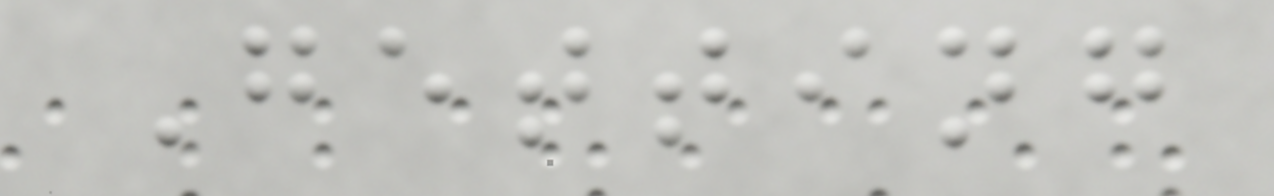Getting
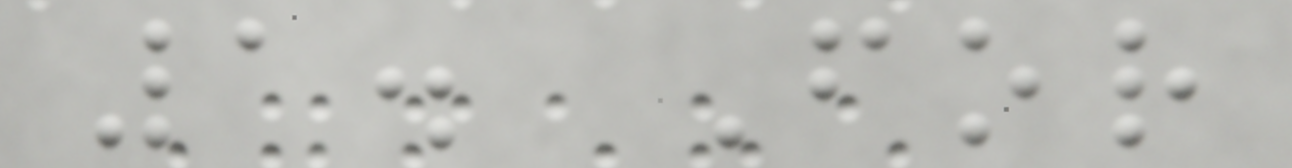1. For
